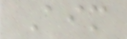Aim
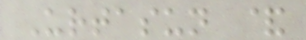Urtasun &
